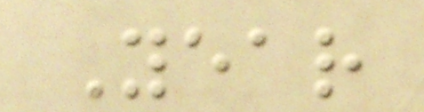Year
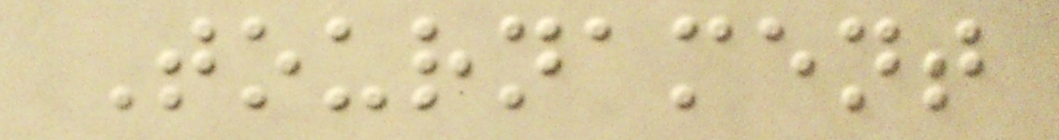Tournament
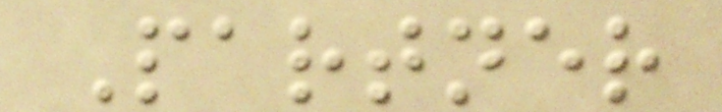Partner
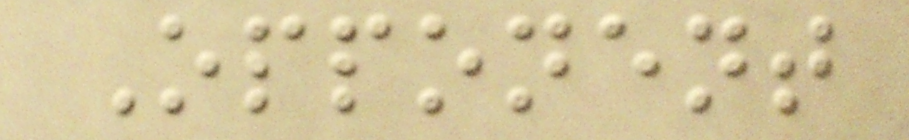Opponent
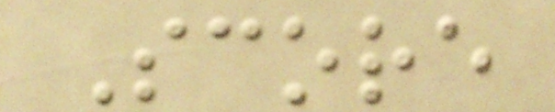Score
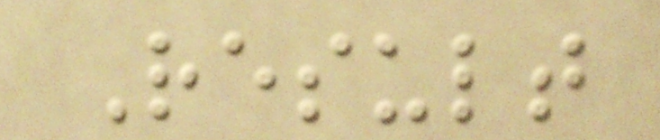Result
